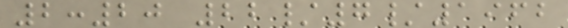2:20 22/7/1962
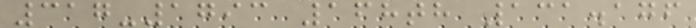317-1793 168th 131.176
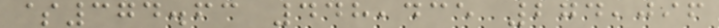$374.63 448,435 274,096
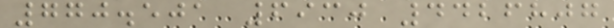770.501 6930 4426807
